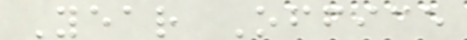Year Office
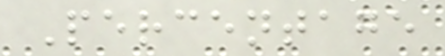Percentage
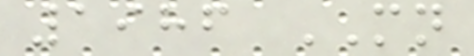1986 MN
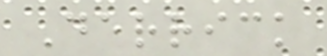Derrick
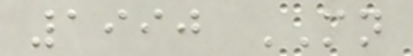1990 MN
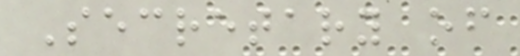Secretary of
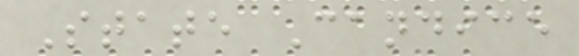State Candice
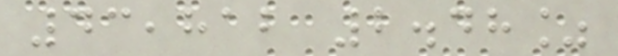43,812 2.48%
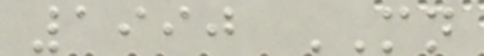1990 MN
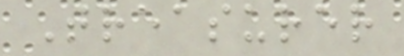Treasurer
